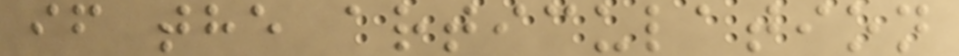if the articulation
